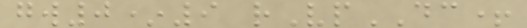gw0*9 rVpDC+
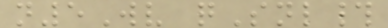n5Wv qSnl#
